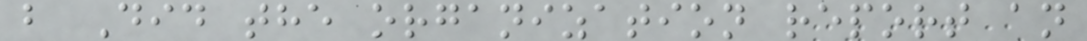b Did the organization report an
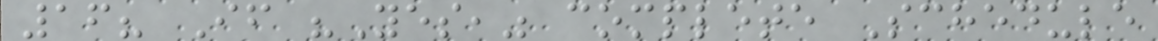16? If "Yes," complete Schedule
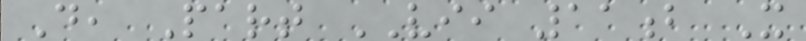D, Part VII 11b X
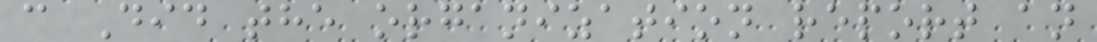c Did the organization report an
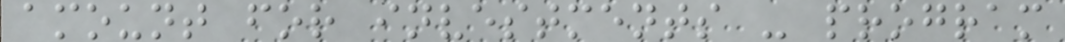amount for investments - program
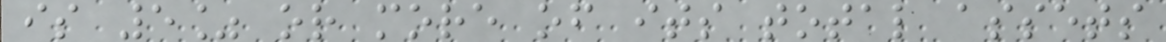is 5% or more of its total assets
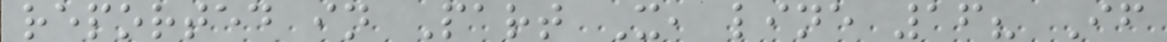reported in Part X, line 16? If
